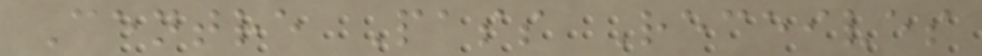Centre Pass Receives
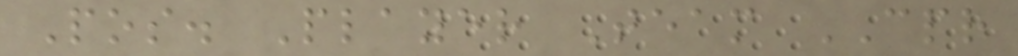Pos. Player Team CPR
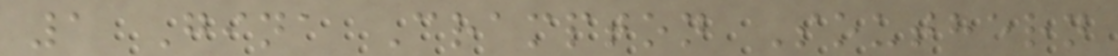1 Gina Crampton Southern
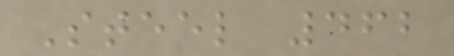Steel 462
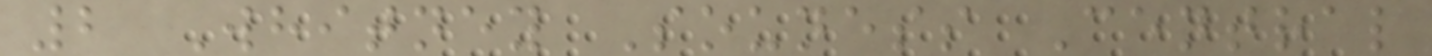2 Whitney Souness Central
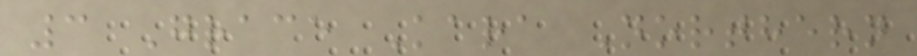3 Grace Kara Northern
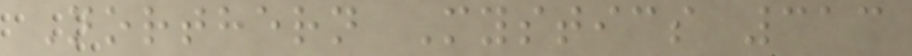Northern Mystics 313
